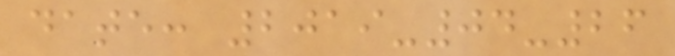date: 2019-04-26
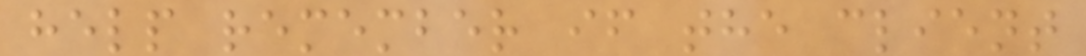help remember if the client
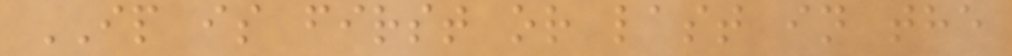IP is first or last in the
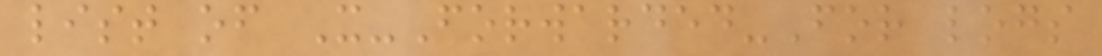list of X-Forwarded-For logs
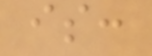is:
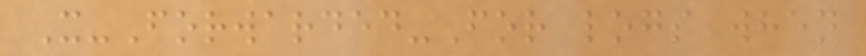X-Forwarded-For logs when
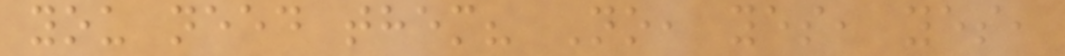you need them? No, yes, yes,
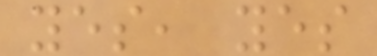yes, yes
